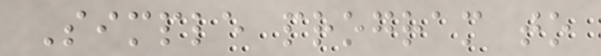Simple program to
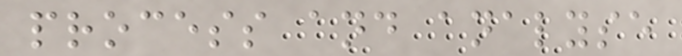process and analyse
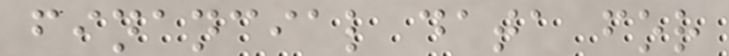financial data for
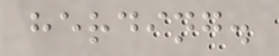herding.
